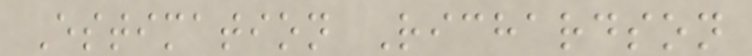Estimation Richardson
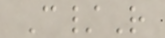C/R
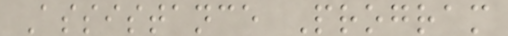Assistance Program
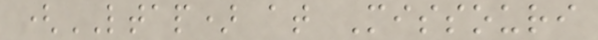(LTAP) at Missouri
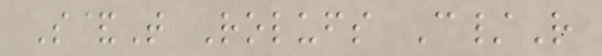S&T Rolufs C/R
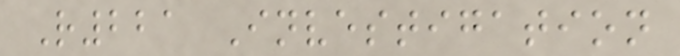R221 Investigation
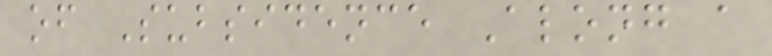of Subsidence Along a
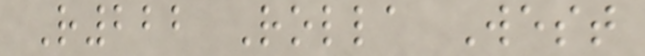R222 Rolla West
